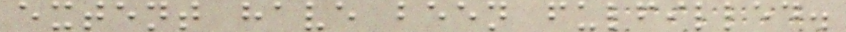extent have been fulfilled.
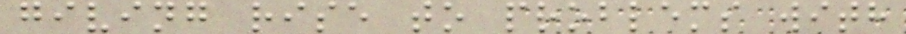giving rise to problems with
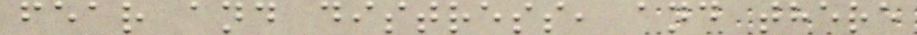fear and distress, and there
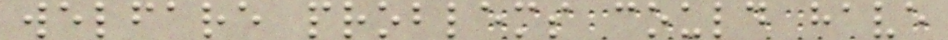welfare problems could have
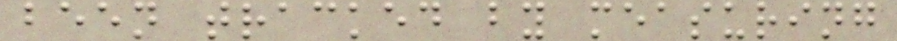been tracked by measuring
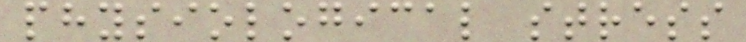physiological stress
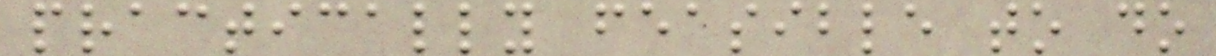practically feasible to do
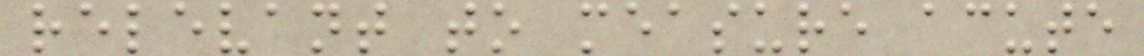relevant to measure acute
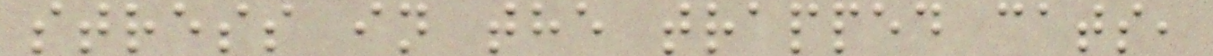stress in the trapped cats,
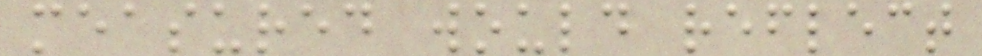measured would reflect
